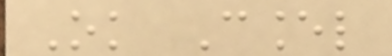Ok Cancel
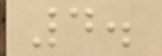4.
